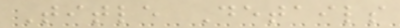Title Details
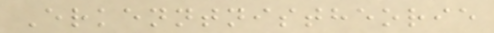Erkenntnistheorie
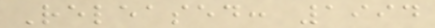Released: 1994
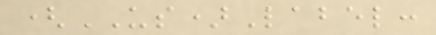(US)Label:
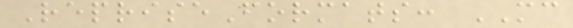RepriseFormats: MC
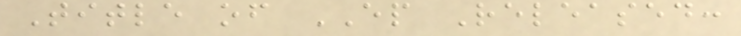Title of EP Released:
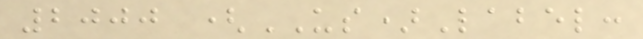2000 (US)Label:
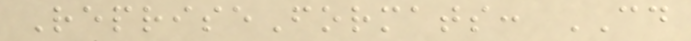RepriseFormats: CD
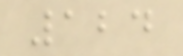124
